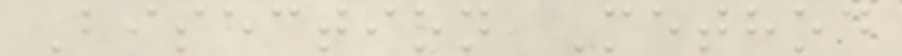Bisection Method
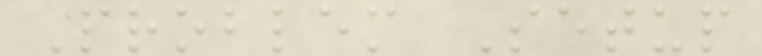Problem Setup
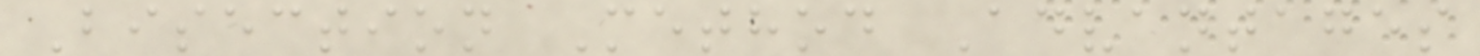Bisection Method Advantages
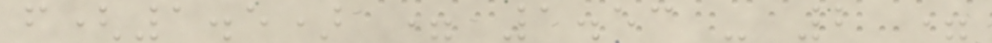f(1.5) = 1.53 - 2 =
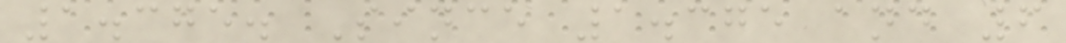1.375. Since 1.375 and 6
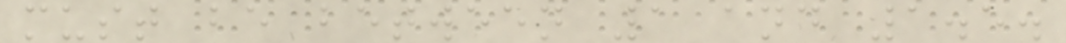must be between 1 and 1.5.
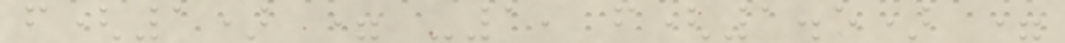f(1) = -1, f(1.5) =
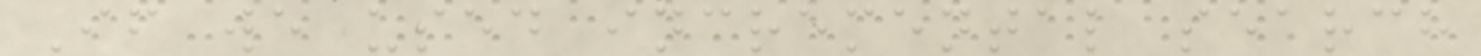If we used incremental search
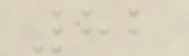82
